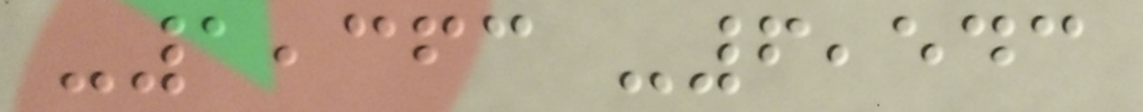-1,363 -6,543
